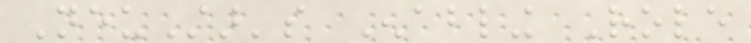NeuStar's Enabling Role
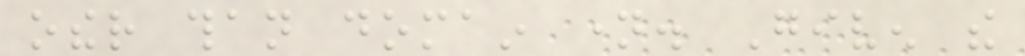other than domain name. Given the
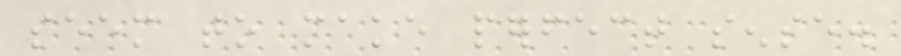seem to make perfect sense.
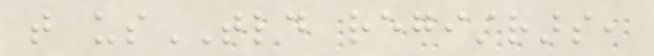that usTLD registrars,
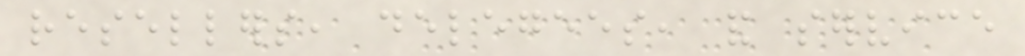resellers, delegees, and service
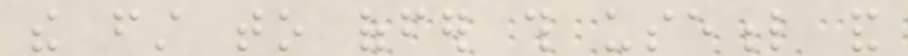the first to offer this useful and
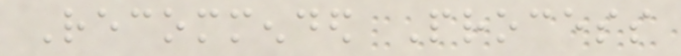Recommended Process
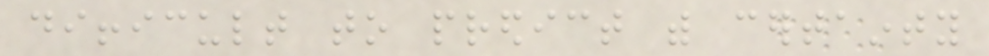difficult to predict with certainty
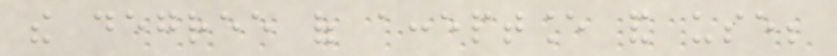the degree of acceptance and use;
